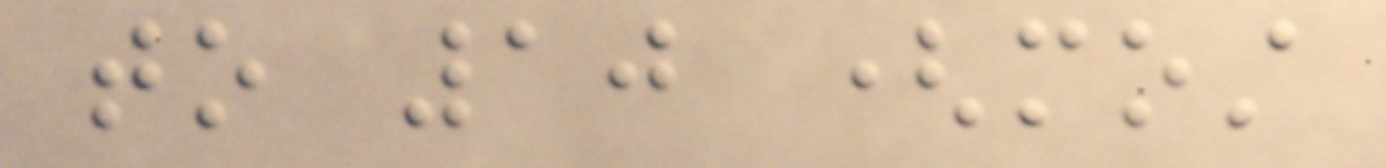to 10 (most
